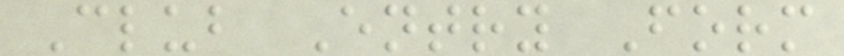Club Entry Form
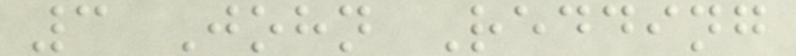3 John Redding
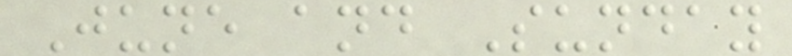June and Sunday
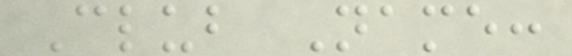Club Name:
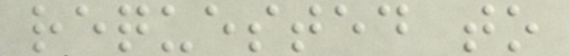requested to
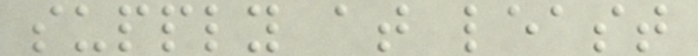supply at least
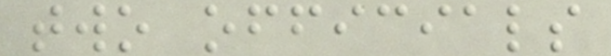two officials
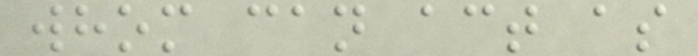whom can act as
